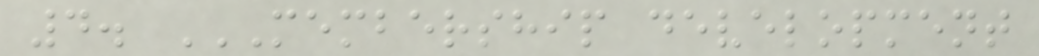4. MEMBERSHIP DEVELOPMENT
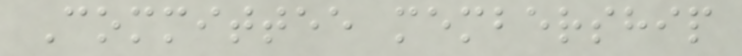Committee membership
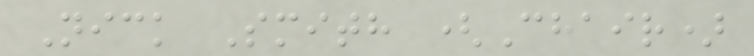Nick Smith (Chair)
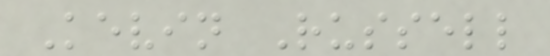Kevin Russell
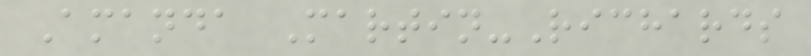Amanda Martin-Richards
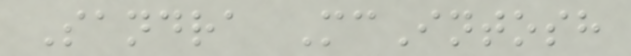Sandra McIntosh
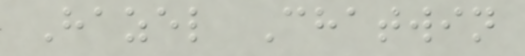Hazel Chatwin
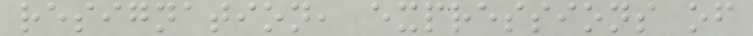resignation, expressions of
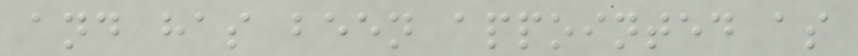and has been appointed as
